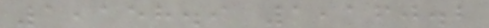1,158.9 1,160.2
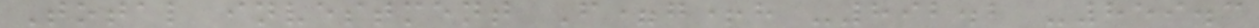Total investment F=g+h -892.2 -859.3
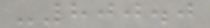-800.0
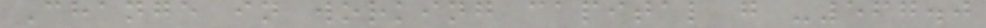Change in working capital g -567.0
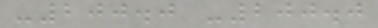-200.0 -200.0
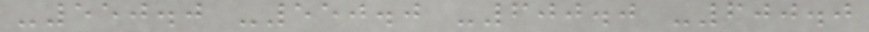-550.0 -550.0 -600.0 -600.0
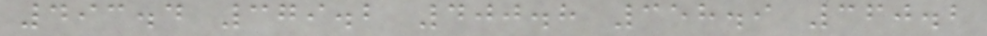493.4 379.2 400.8 358.9 360.2
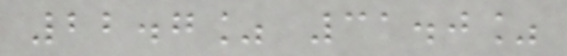22.7% 31.0%
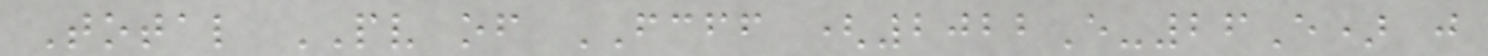Total PV of FCFF (2022E-26E) j
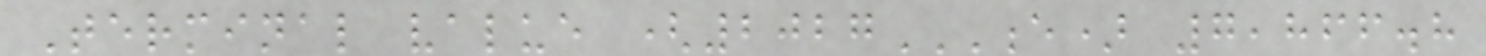Terminal value (2027E) 7,866.8
